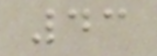43
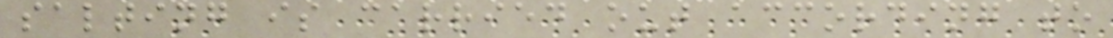salting is carried out according to
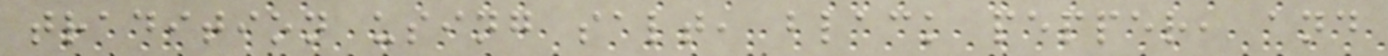tradition using salt, black pepper, and
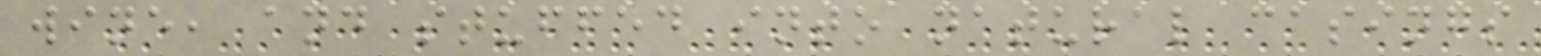wine, and stuffed into natural casings
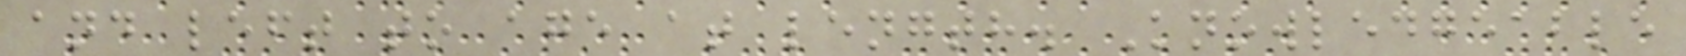and left to age at length. Knowledgeable
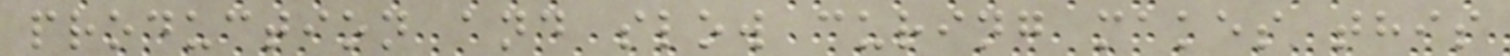production and slow curing makes this
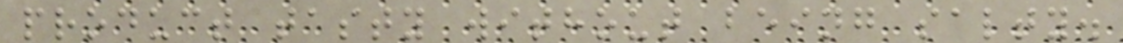product tasty without being salty.
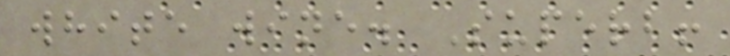white wine. Superb!
